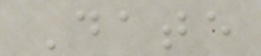Date
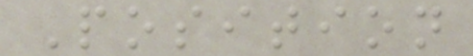Position
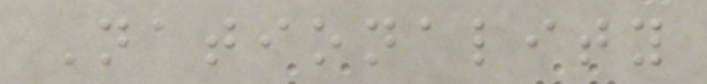Nationality
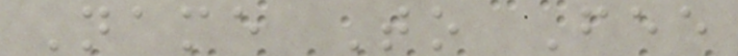Name To Fee
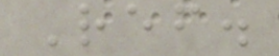Ref.
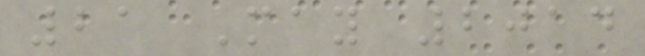21 May 2014
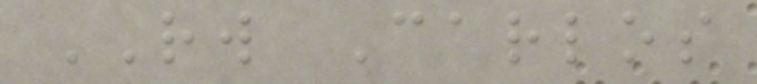RW Carlos
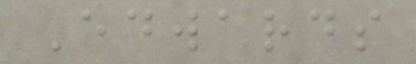Edwards
